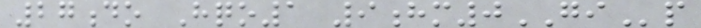27do Hqo1 9hm0GIp
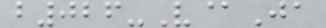b026-V@Ja
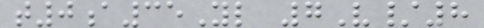t0a35Yl 7V/8
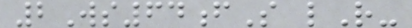2Ws64fS lR-
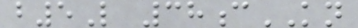b5L 38cKN
